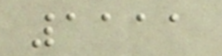1111
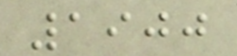1900
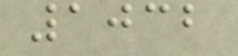1032
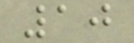10
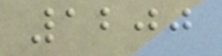1200
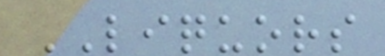LIQUORS
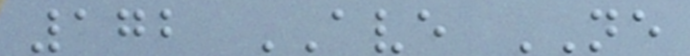172 AVE NE
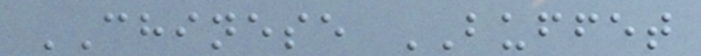CHINESE BUFFET
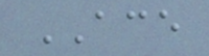ACE
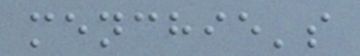menchie's
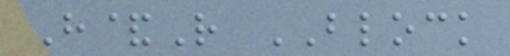H&R BLOCK
